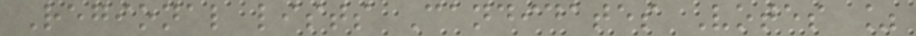Regional lists Candidates Votes %
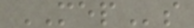MEPs
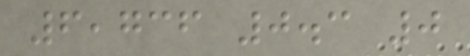6,736 0.3 0
